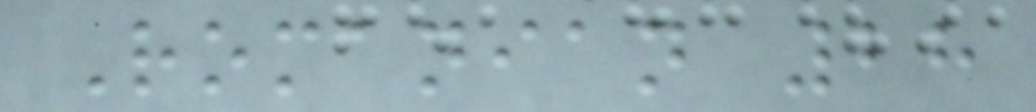Romanian 28
